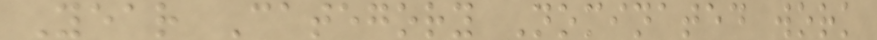Year Category Nominated work
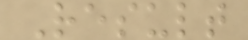Result
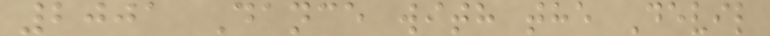2001 Dance with the Devil
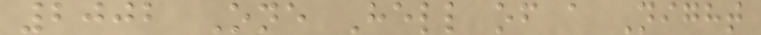2002 One Hell of a Night
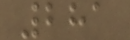281
